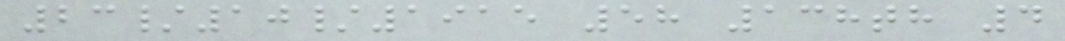23/10/1915 58 138th 4
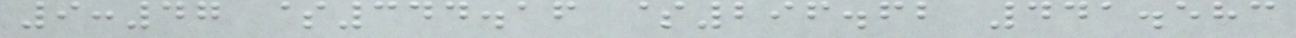9:47 $344.16 $296.62 441.583
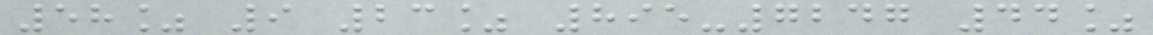58% 9 23% 895-7247 44%
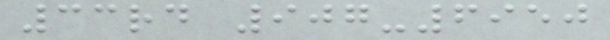33rd 907-6950
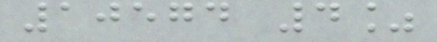10574 4%
